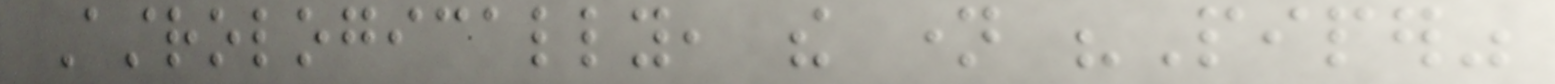Astrologically, the name "Piper"
